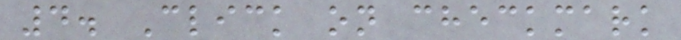4. Click on checkmark
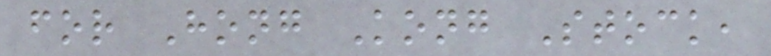for Hong Kong Stock,
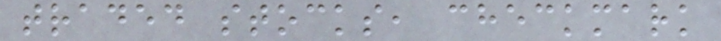traded stocks, checkmark
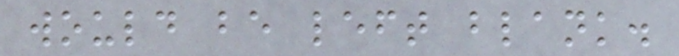would be left blank.
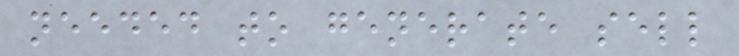needed to generate sell
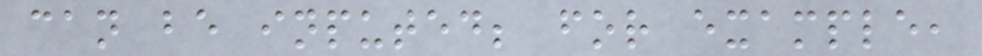can be inputed; for example,
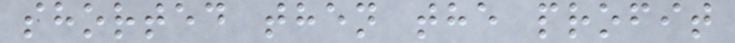shorted then the profit
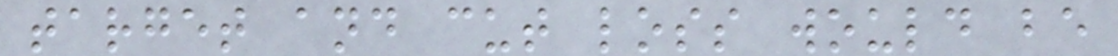target and cut loss would be
